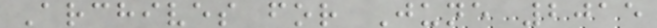Archives for June 2015
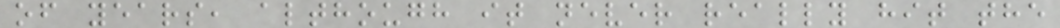of years, although it never really hit the
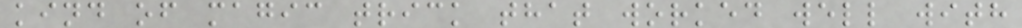kind of magic trick that worked well with
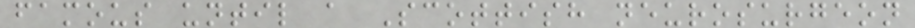famous until a Scottish neurosurgeon
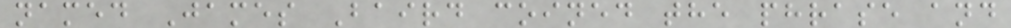named James Baird coined the phrase and
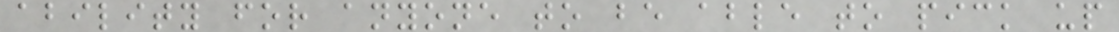ability for anyone to be able to pick up
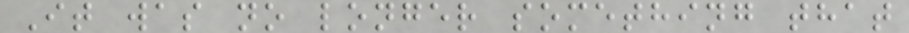It was no longer something that
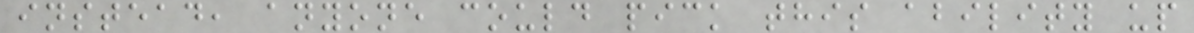instead, anyone could pick this ability up
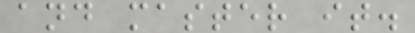and master it.
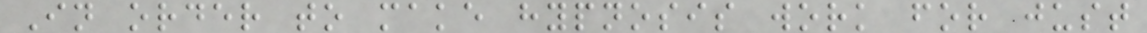In order to make hypnosis work for just
